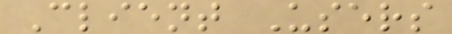Client Users
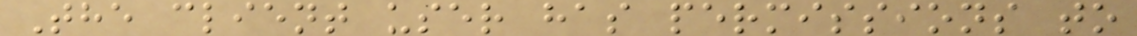The client user has permissions to
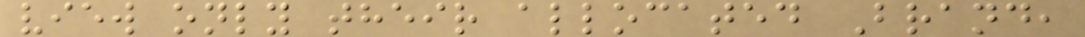view only their allocated Brand,
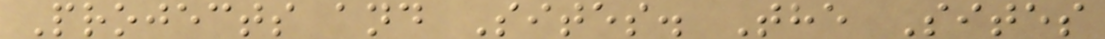Projects and Sites. The Sites
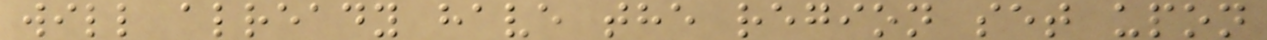will already have the region set upon
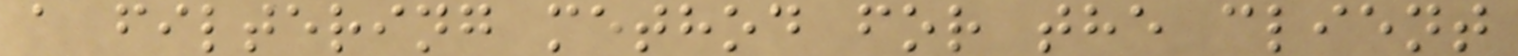a filtering method for the client
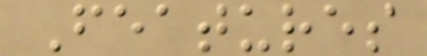Features
